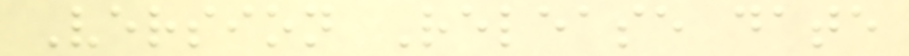Version Release date
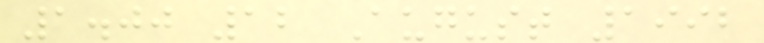1.00 12 August 1992
